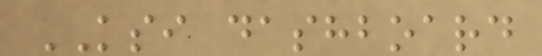KSI dashboard
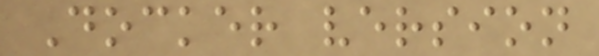Docker version
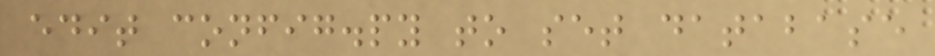edit config.py to set database
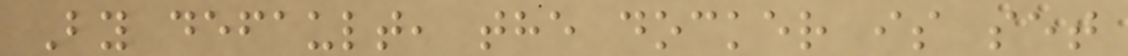By default, the docker is set
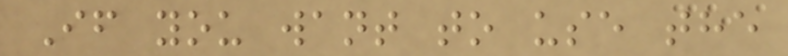If you want to use the
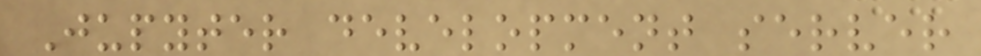Jupyter development server
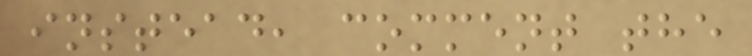instead, comment the
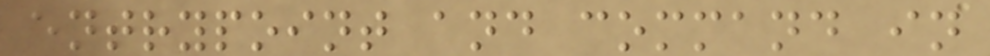entrypoint and command in
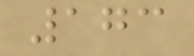173
